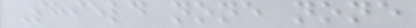Shield none none
